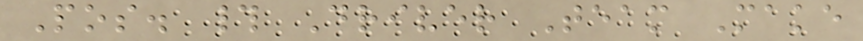Pos. # Driver Team Make
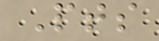Pts
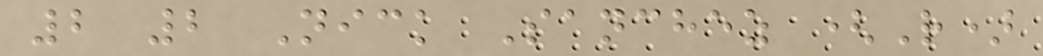2 2 Nick Sanchez (R)
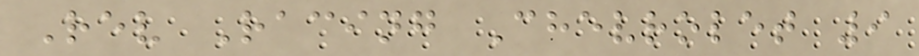Rev Racing Chevrolet 9
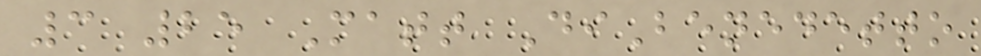3 25 Matt DiBenedetto
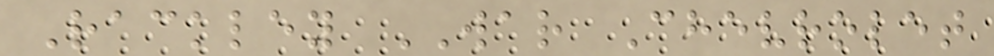Rackley WAR Chevrolet
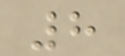8
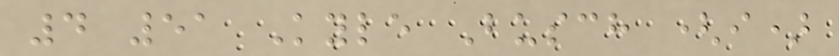4 51 Kyle Busch (i)
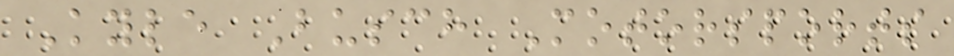Kyle Busch Motorsports
